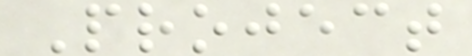Project
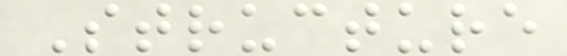Structure
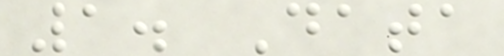1. Data
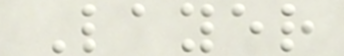Layer
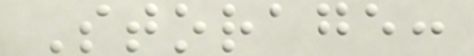Storage:
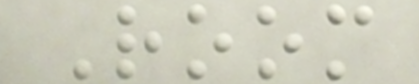Room
